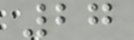27
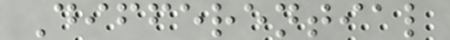Differential
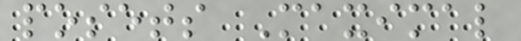posets Maximal
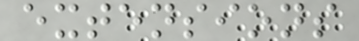extensions
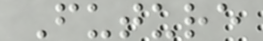Future
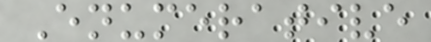Enumerative
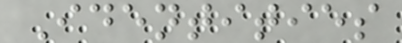Identities
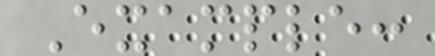Example:
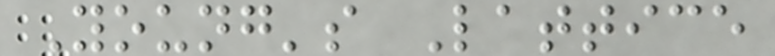Young's Lattice
